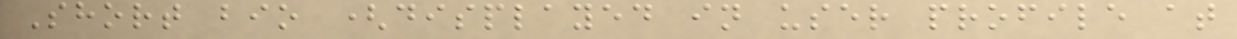Short bio (displayed in user profile at
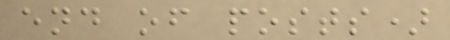end of posts)
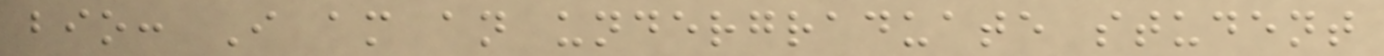bio: I am an undergraduate student
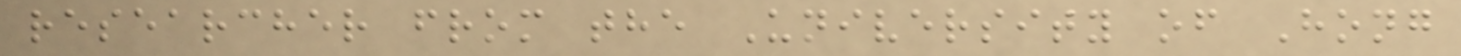researcher from the University of Hong
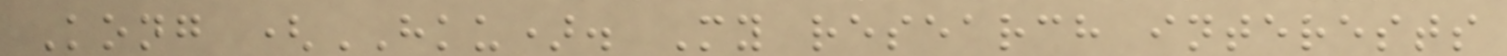Kong (HKU). My research interests
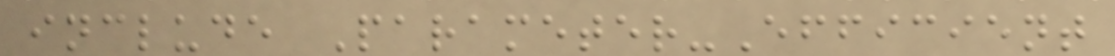include Parameter-Efficient
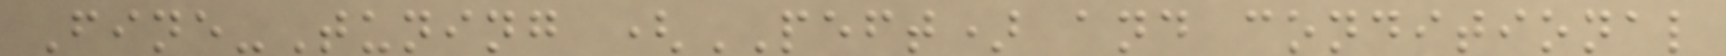Fine-Tuning (PEFT) and conditional
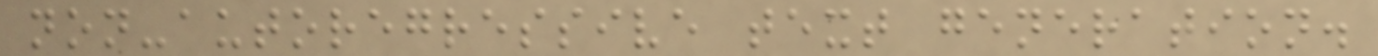non-autoregressive text generation.
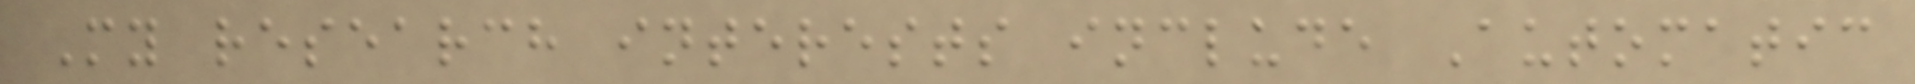My research interests include Automatic
